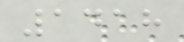1418
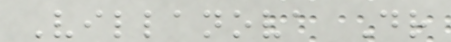Villanova Dr
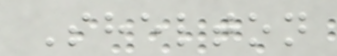Shelton
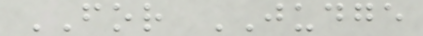FOR JUDGE
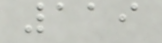119
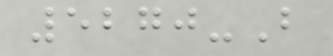5270-B
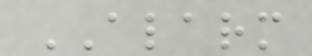ALARM
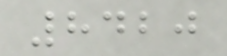8420
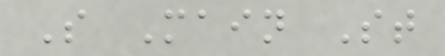S Main St
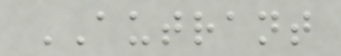AUTRANT
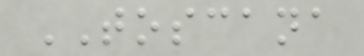TOSCANA
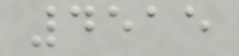4515
